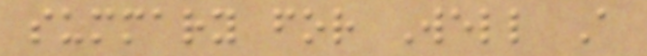summary for Well A
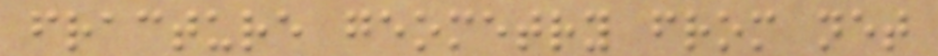fracture geometry from net
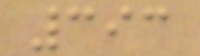393
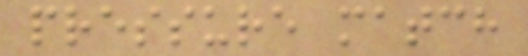pressure match
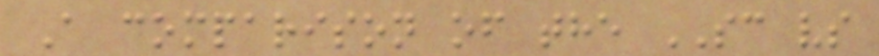A comparison of the SC vs
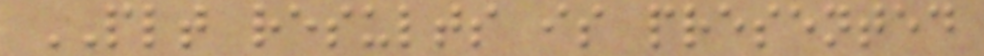PLT results is presented
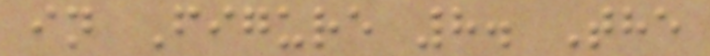in Figure 8. The
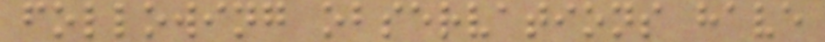following observations have
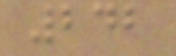242
